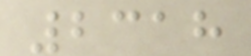2318
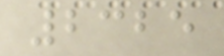2325
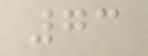73
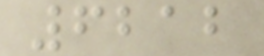6212
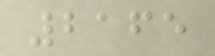2165
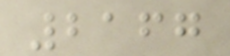2167
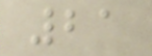21
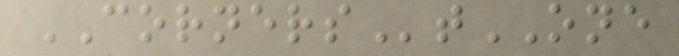CORNERStONE
